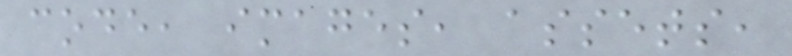code, images, assets,
